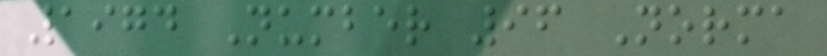1974 Number 96 Norma
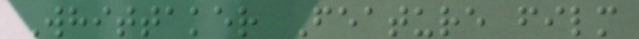Whittaker Feature film
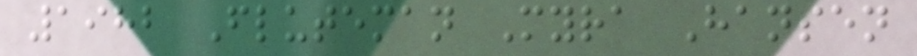1982 Fluteman Myra Hansen
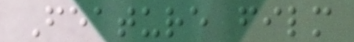Feature film
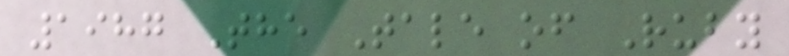1987 The Tale of Ruby
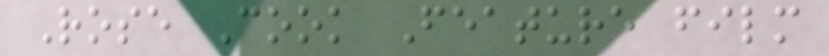Rose Cook Feature film
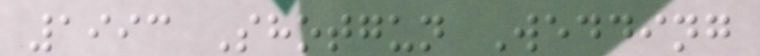1993 Shotgun Wedding
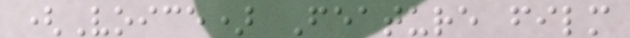(Voice) Feature film
